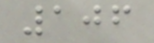106
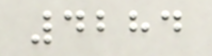4284
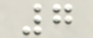7
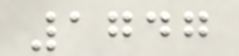1747
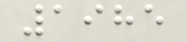1985
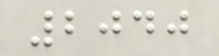2040
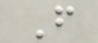F
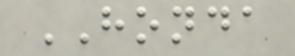HONDA
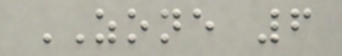ZONE 6
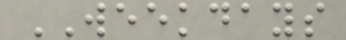WEEKDAYS
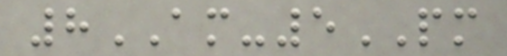8AM-5PM
